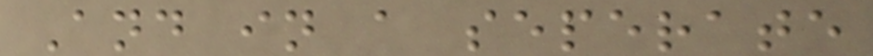And in a seperate
